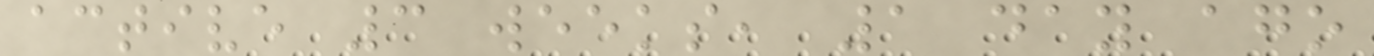active 3 weeks, 1 day ago
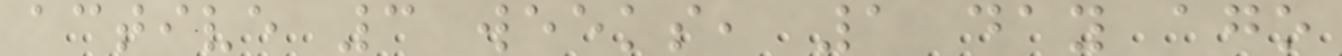active 3 weeks, 1 day ago
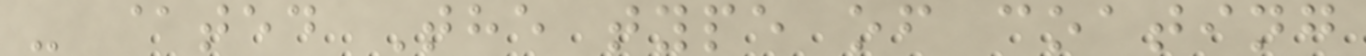- @ted The type of coating
